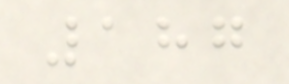187
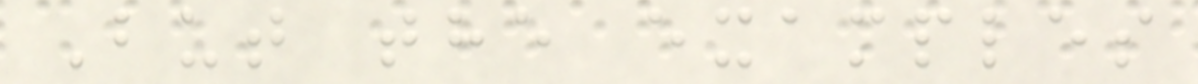But the examples
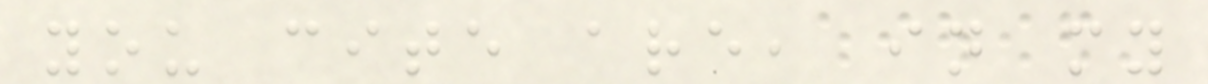you cite are, in my
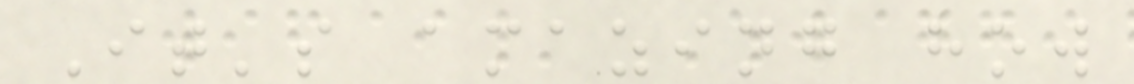It's amazing how
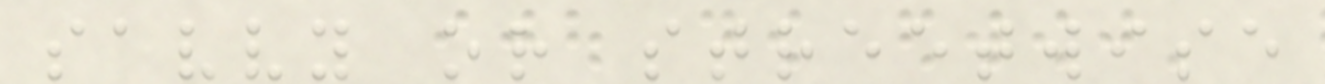savvy or streetwise
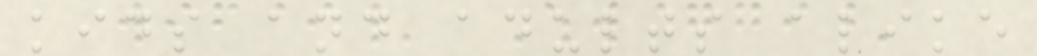kids and adults alike
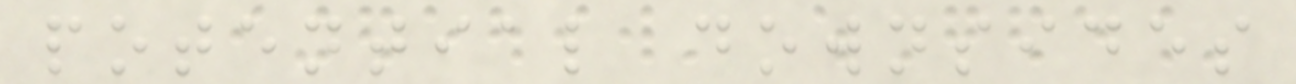potential downsides
